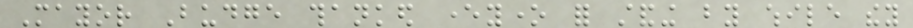Mayor Budge thanked everyone for standing by while they
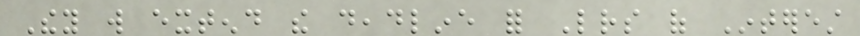They will extend the deadline for Letters of Interest
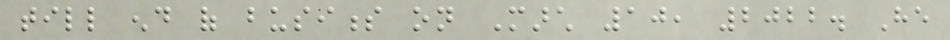till end of business on March 10, 2022. He
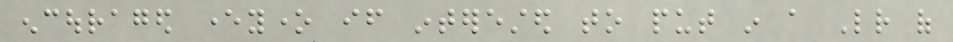encouraged everyone if interested to put in a Letter of
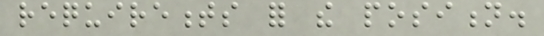requirements for the position.
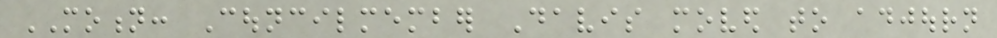MOTION: Councilmember Davis moved to adjourn
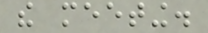the meeting.
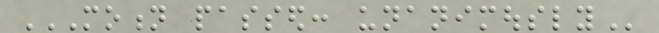MOTION PASSED: UNANIMOUSLY
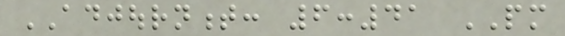ADJOURNMENT: 6:41 PM
